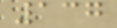137
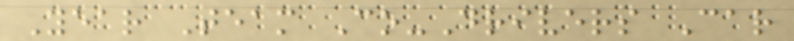Year Team Co-Drivers Car
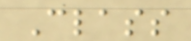Class
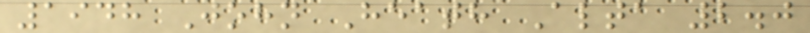1948 John Heath Alta 2.0
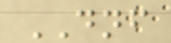DNF
